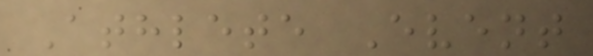Athlete Event
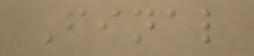Final
